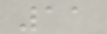11
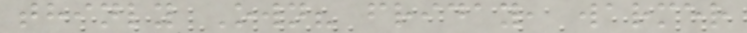thinly Own? friday, warmer
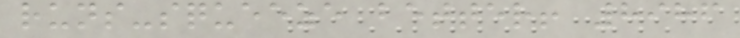runs-squeeze better! 8986
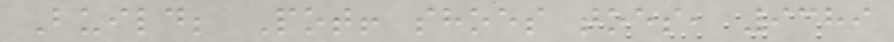Build; Pot! shoes toes, 9389
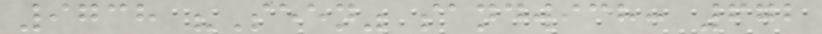9738 "Seen" sandwich: 672
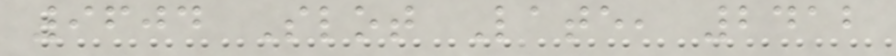9604 Slot Late, 2412
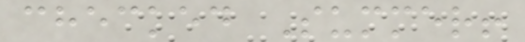checked Summer!
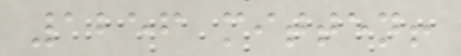1256 mitten!
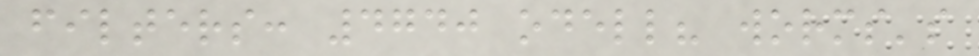filters: 4740 odell? worms's
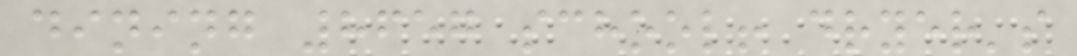dining 8657 school! dryer's
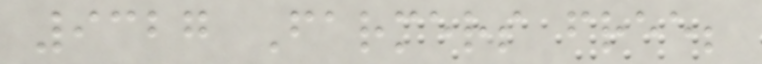9327 Farmers free;
